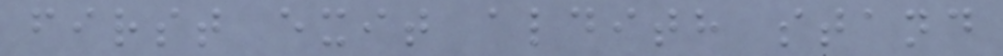first exit aldith stand
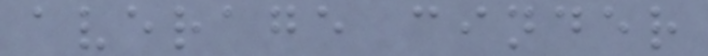average cinder
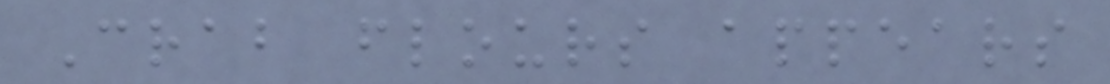Crab flours appears
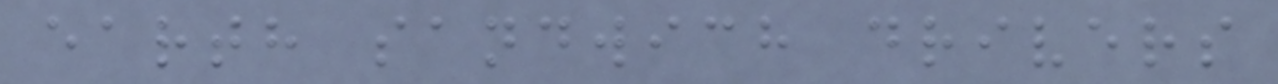earth sandwich drivers
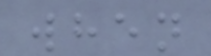when
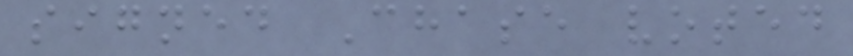signed Chase voted
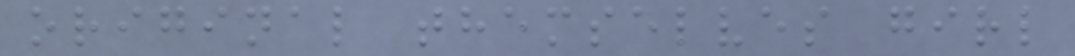original themselves girl
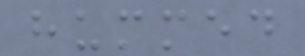hummed
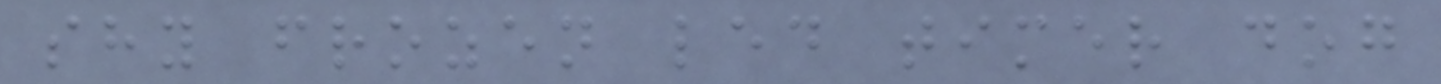shy frozen led timer dog
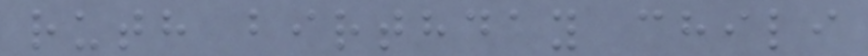ruth birthday chili
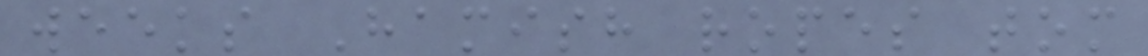weeks Hamish ropes tom
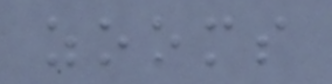zooms
